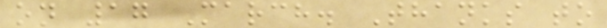on 17 March. Thanks to
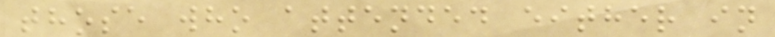those who attended either in
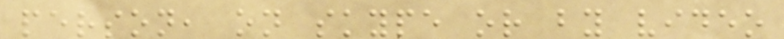person, on skype or by video
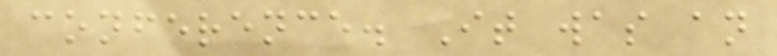conference. It was an
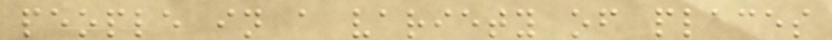people in a variety of places
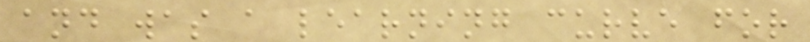and was a learning curve for
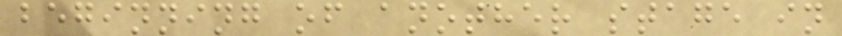beginning of another stage in
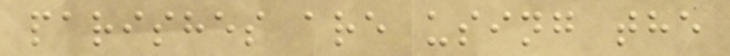parishes are using the
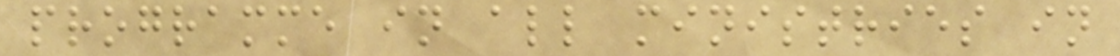programme in all ministries in
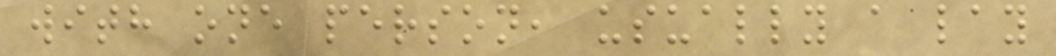with one person, usually a lay
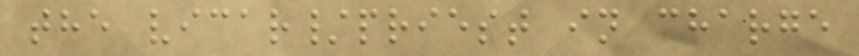the vicar/priest in charge
